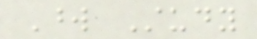Word Study
